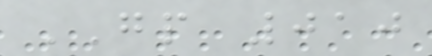GP 010
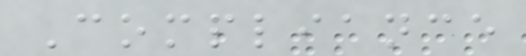Compliance
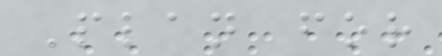Plan for
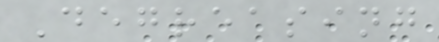Degreasing
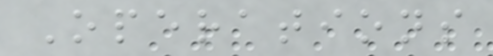Operations
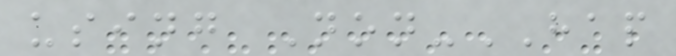using Non-HAP
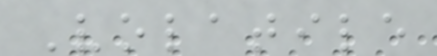Volatile
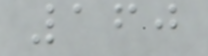160
